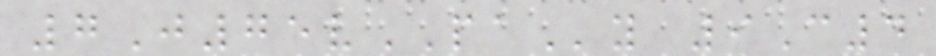7J75vPAy 9C4
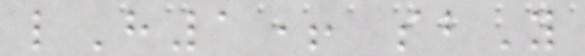lH1+ sbY
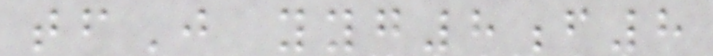tfJ yyg8f8
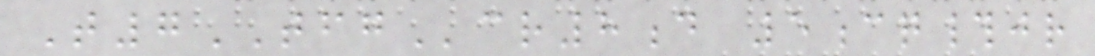T7TFGcr8d 5cq#jr
